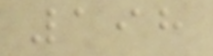198
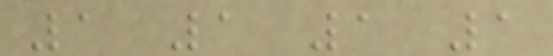1 1 1 1
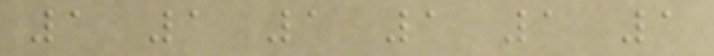1 1 1 1 1 1
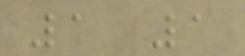1 1
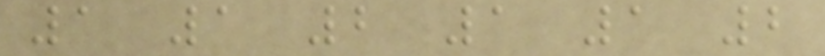1 1 2 1 1 2
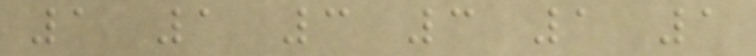1 1 3 3 1 1
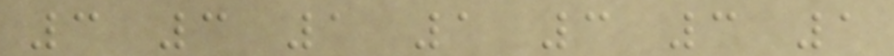3 3 1 1 3 3 1
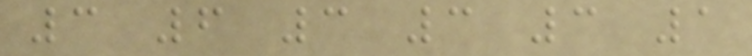3 6 3 3 3 1
